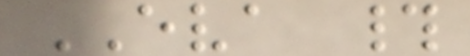EVA #
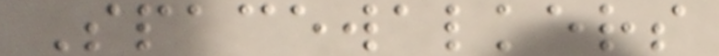Spacewalkers
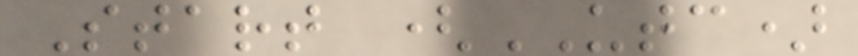Start (UTC)
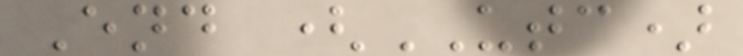End (UTC)
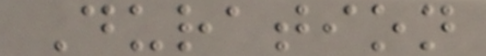Duration
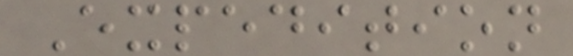Expedition
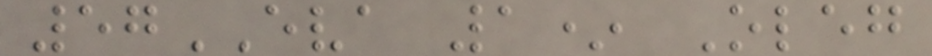57EVA 1* Oleg
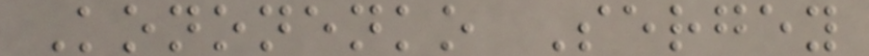Kononenko Sergey
